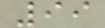99
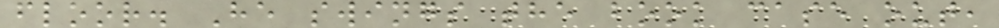floor. He swings the book case out,
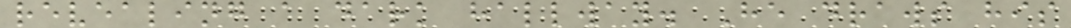revealing a dark hallway. He draws his
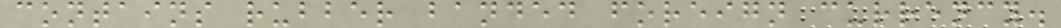contains rubber banded foreign currency.
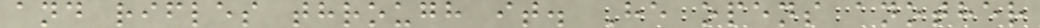and rifles through it. He opens another
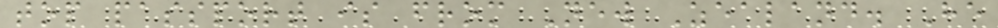top passport is from New Zealand. He
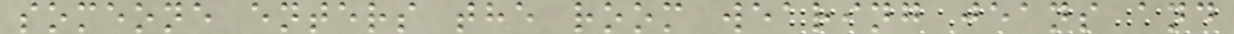someone enters the room wearing jeans and
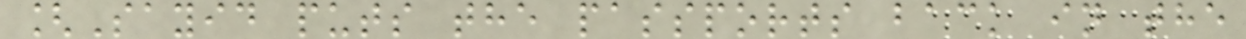[Sayid puts the passports back in the
